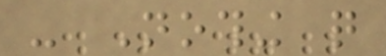- Nothing quite
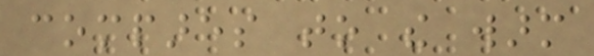compares to the warm
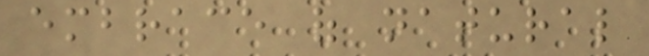embrace of natural
